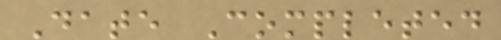Date Completed
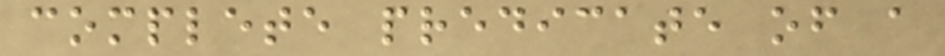complete predicate of a
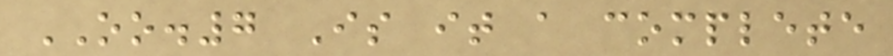OO.7 Is it a complete
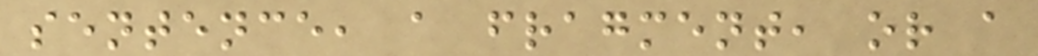sentence, a fragment, or a
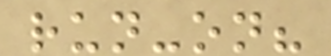run-on?
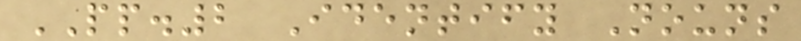PP.2 Identify Nouns
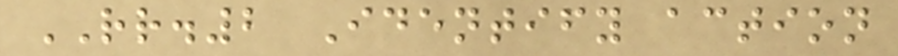RR.2 Identify action
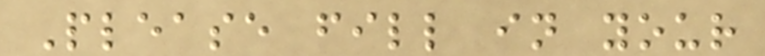Please fill in your
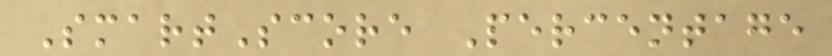SmartScore Percentage
